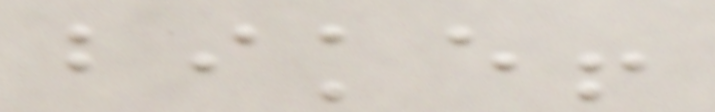bike!
